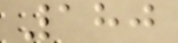180
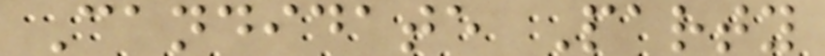Candidate Party
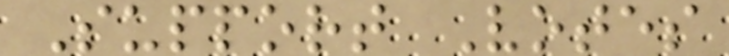Support Votes
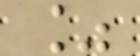%
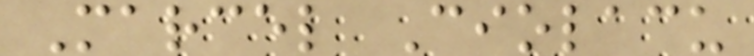Marcel Ciolacu
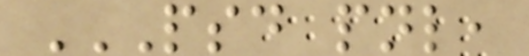PSD PNL,
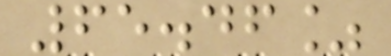65.46%
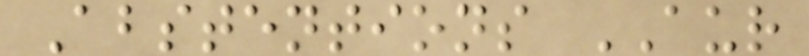Abstentions AUR
